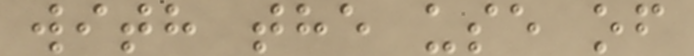with the use of
